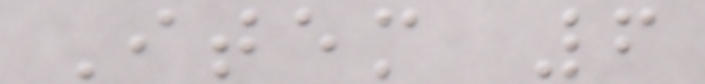Item 6
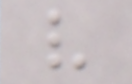v
